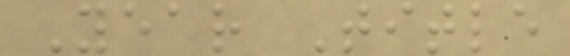Year Title
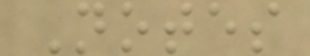Notes
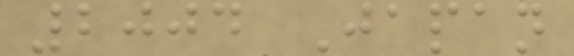2004 Japan
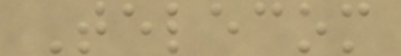Telecom
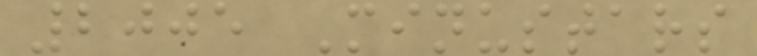2005 Minustars
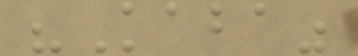"Kaba"
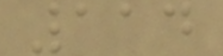114
